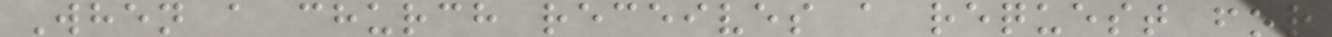When a church receives a request for
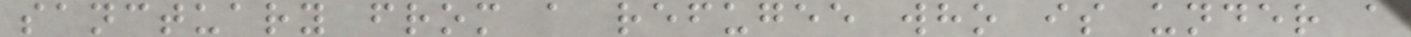sanctuary from a refugee who is under a
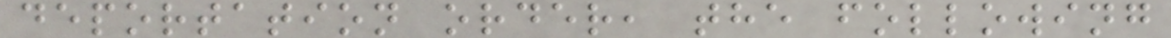deportation order, the following
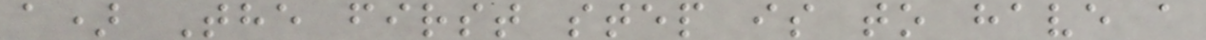a) The first step is to have a
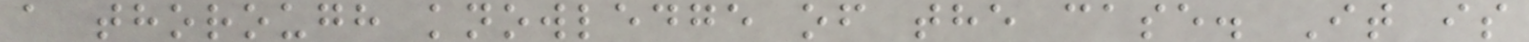a thorough knowledge of the case. It is
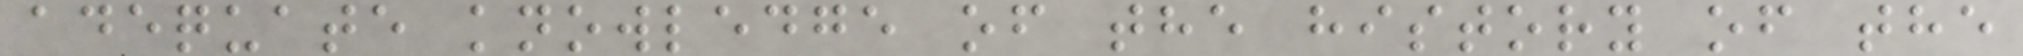adequate knowledge of the history of the
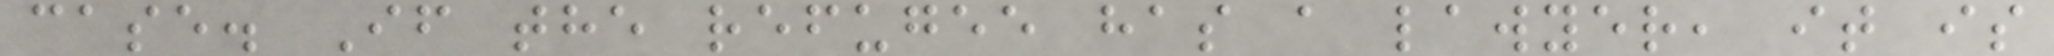case. If the refugee has a lawyer, it is
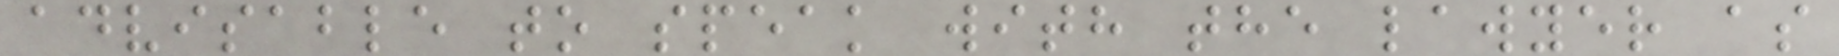advisable to speak with the lawyer as
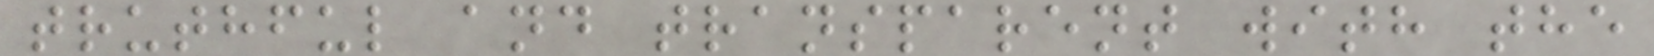truthful and transparent with the
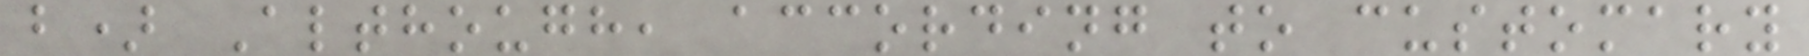b) Although, according to customary
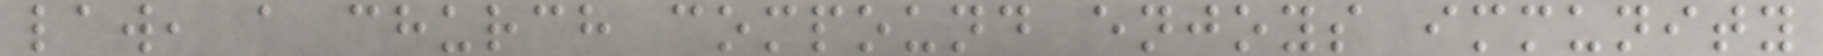law, a church compound enjoys immunity
